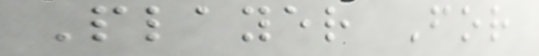Player For
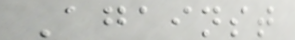Against
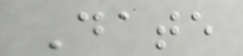Date
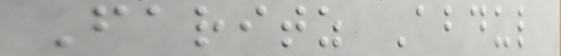Faritz Abdul
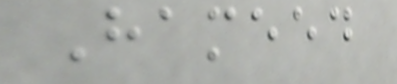Hameed
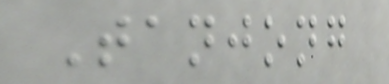Tanjong
